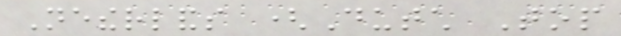Netherlands (Dutch Top
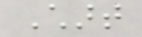Chart
